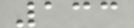133
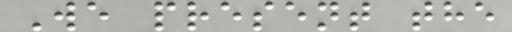We present the
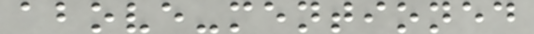above-mentioned
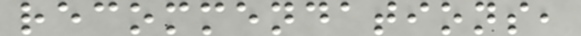recommendations,
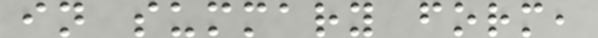in summary form,
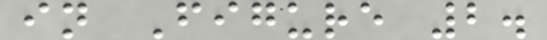in Figure 2.
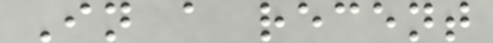In a recent
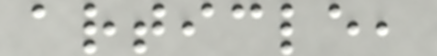article,
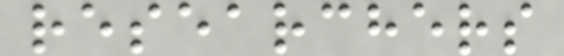researchers
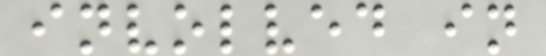involved in
